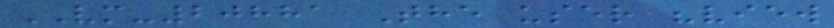VM-20881 The user "view
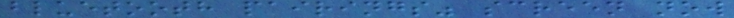bluetooth pairings" screen now
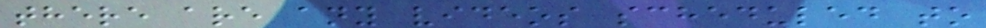there are any videos scheduled to
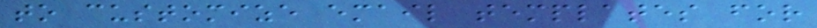to customize email templates for
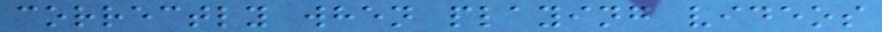correctly when playing videos
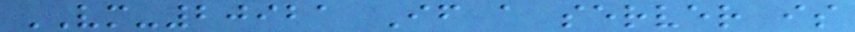VM-20921 If a server is
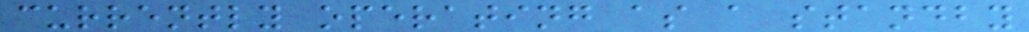currently operating as a standby
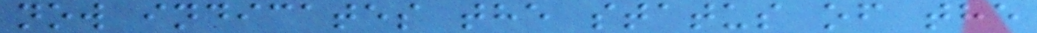now indicates the status of the
